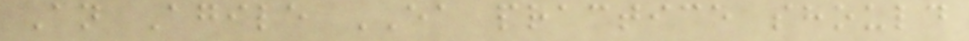An Agile EA practice should
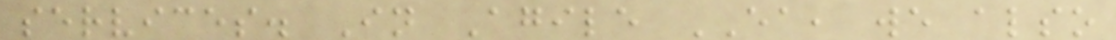services. In Agile EA, we also
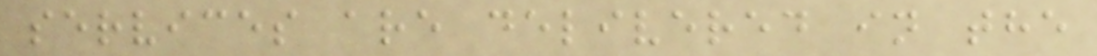services are delivered in the
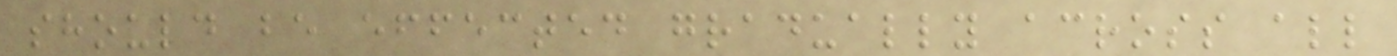should be effected gradually across all
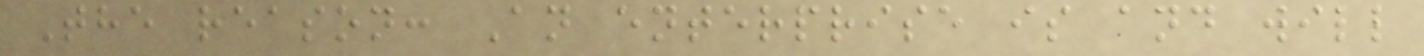The reason: An enterprise is and will
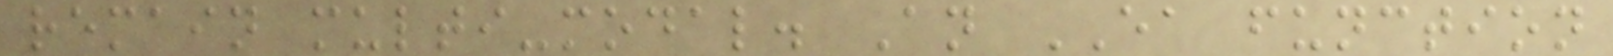remain multi-modal. An EA function
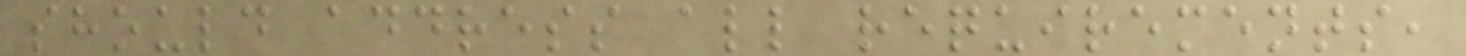should address all requirements,
